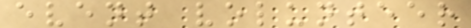event volunteer
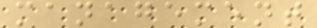management
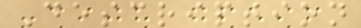Description
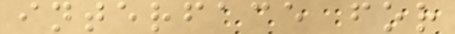interface for
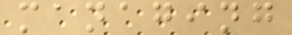managing
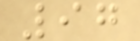97
